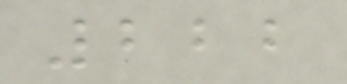222
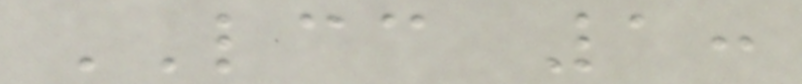LCC 1:
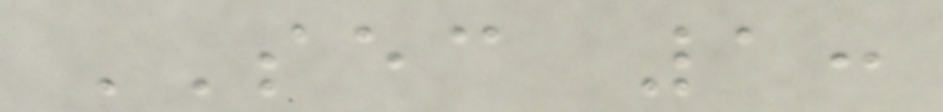SEC 1:
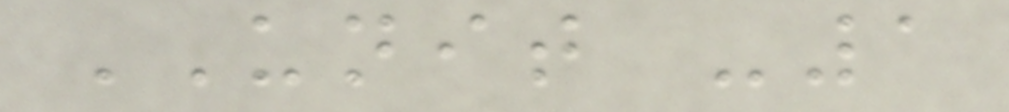UNIT -1
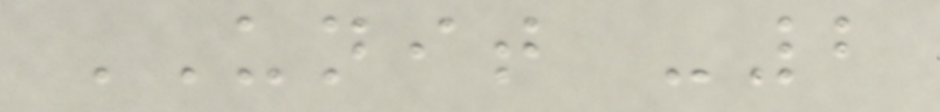UNIT -2
